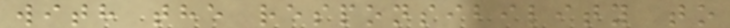with the responsibility to
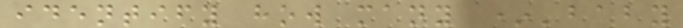identify how many *'baby
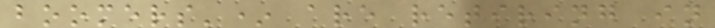boomers'* are retiring in
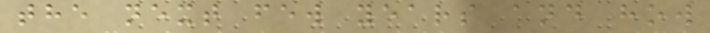the next few years and how
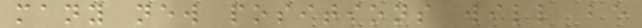many new positions will be
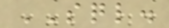SQL.
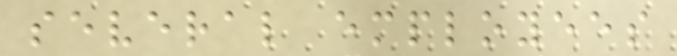several employees
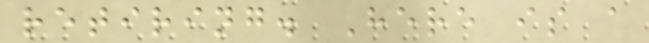retiring. Here is a
